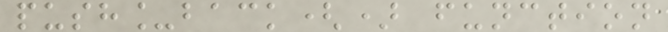push_back() function
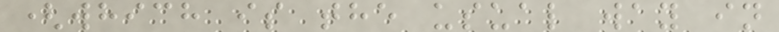(which is the usual way in
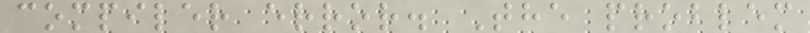compiler error. The problem
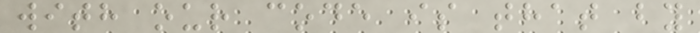with our code is that by
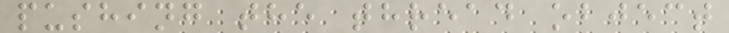pushing the thread object
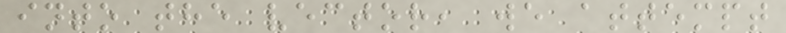into the vector, we attempt
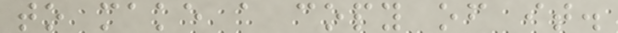to make a copy of it.
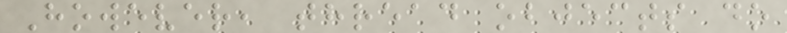However, thread objects do
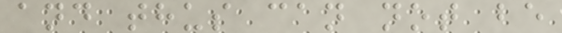and thus can not be
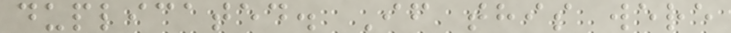duplicated. If this were
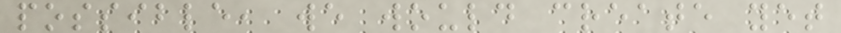possible, we would create yet
